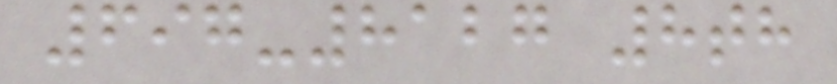697-8127 8th
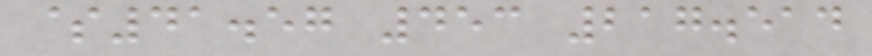$41.57 453 217.514
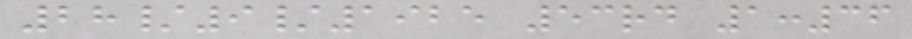28/9/1925 53rd 1:36
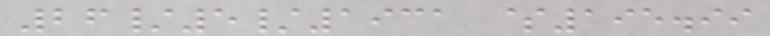26/5/1931 $195.99
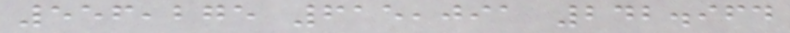556,275 615,091 242.964
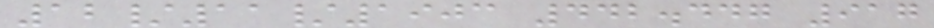12/11/1903 442.447 917
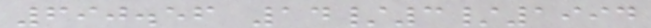690.56 14/3/1994
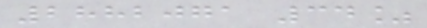2882071 34%
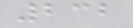232
